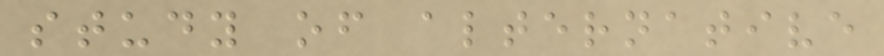study of alternative
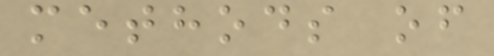methods of
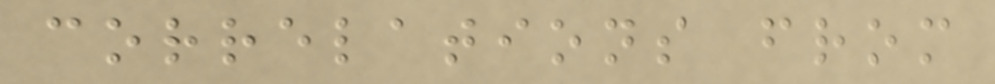correlations from
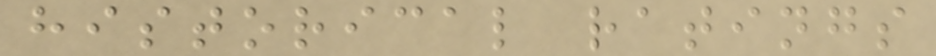historical ratings
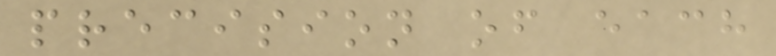precision of each
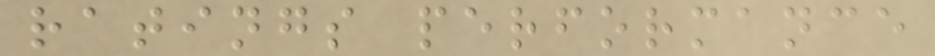ratings performance
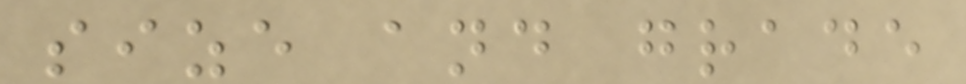size and grade
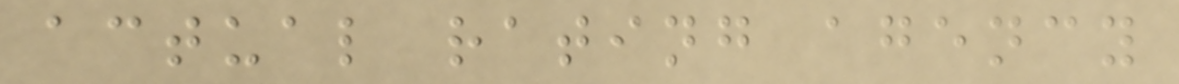actual rating agency
